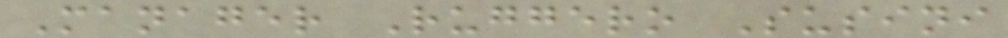Manager Ruggero Susini
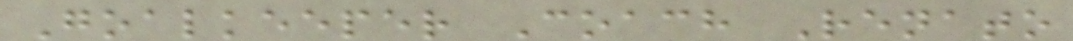Goalkeeper Coach Renato
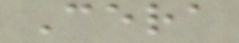Cera
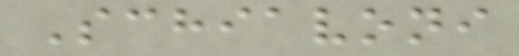Schiavoni
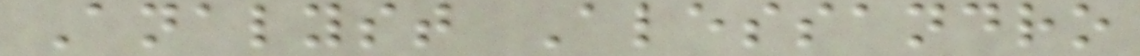Analyst Alessandro
